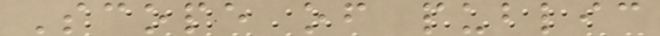Scope of public
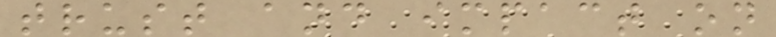trust and impact on
